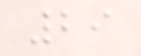29
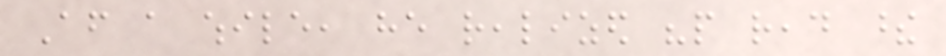After a while, he realized "people read these
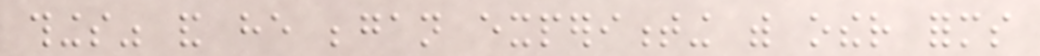things" and he began experimenting with other forms
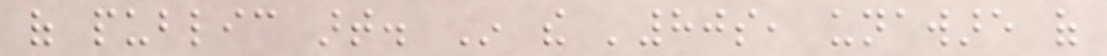of public art. In the '80s, unaware of
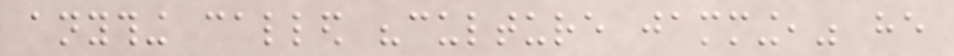anything called "culture jamming," he
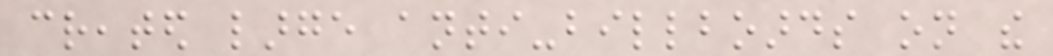created large anti-billboards on the
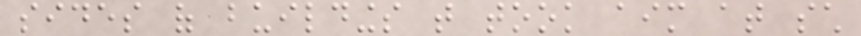sides of buildings that took aim at such
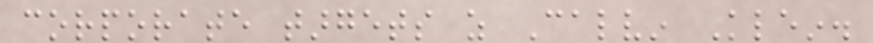corporate targets as Calvin Klein.
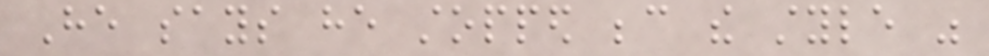He says he stopped because the style was
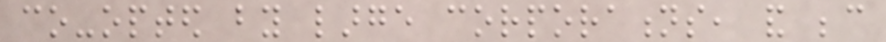co-opted by large corporations, and because
